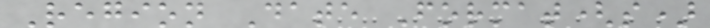Region Date Format(s)
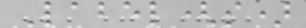Label(s)
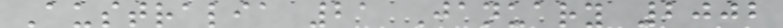Australia 21 January 2002
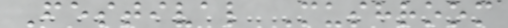Festival Mushroom
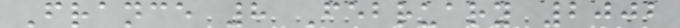France 8 February 2002
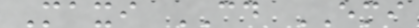Maxi CD EMI
